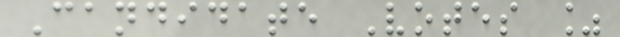Candidate Votes %
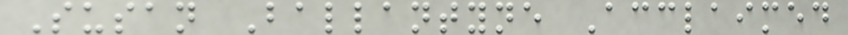Susan Ballantyne Acclaimed
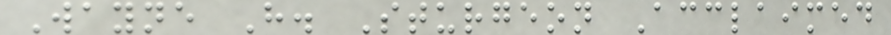Wayne H. Sturgeon Acclaimed
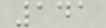141
